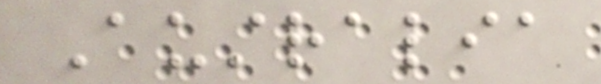Australia
